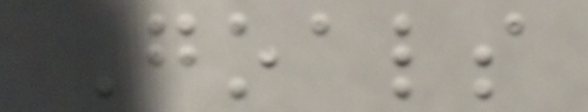Goals
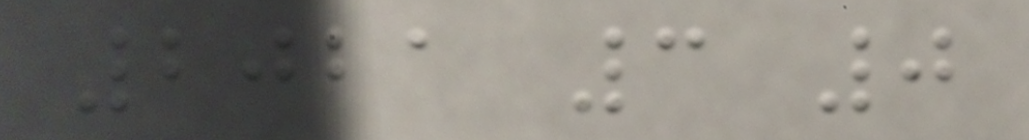2021 3 0
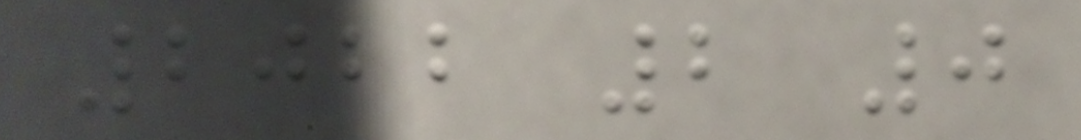2022 2 0
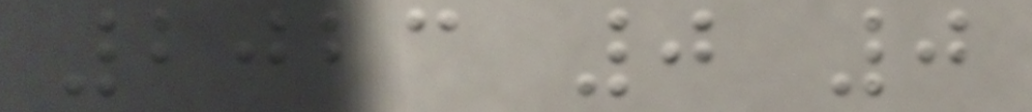2023 0 0
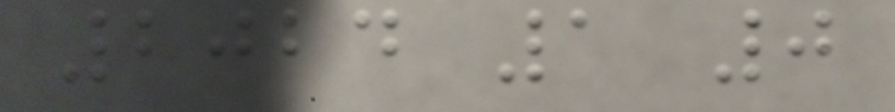2024 1 0
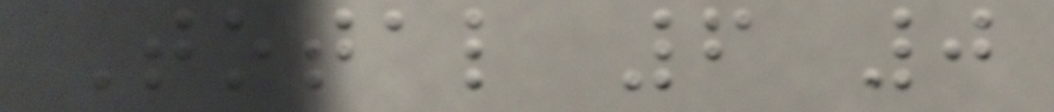Total 6 0
